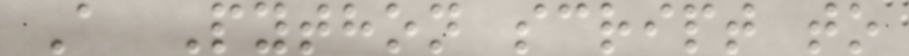A Python script to
